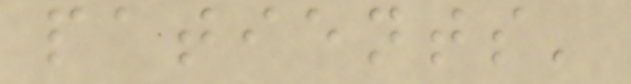patients'
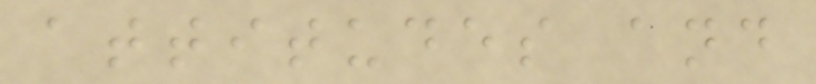attitudes and
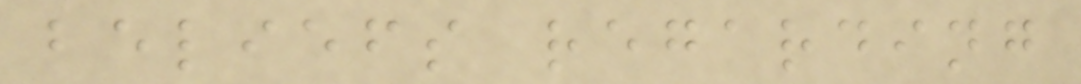beliefs regarding
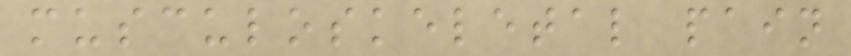musculoskeletal pain
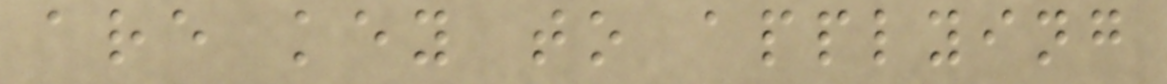are key to applying
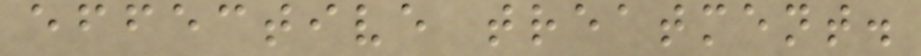effective treatment.
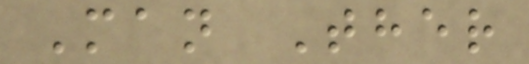Man Ther
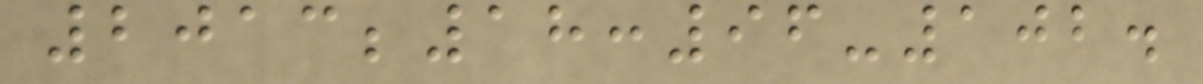2013;18:96-102.
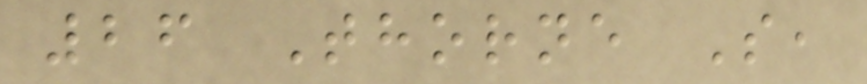26 Thorne S,
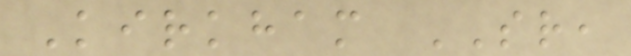Kirkham SR,
